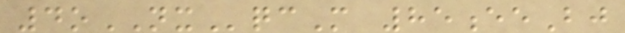4oNXqcM 85eeBj
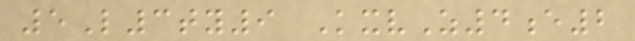5L3ty9 KxvZ4e2
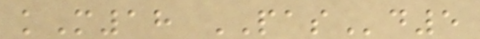kM18 PASd5
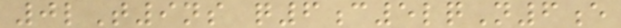0lT9ns q6c5lqN6e
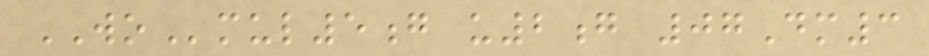WOmul5g u2g 07Dm3
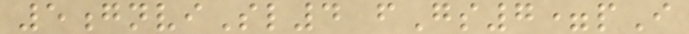5gnviSl4 fGs7=pI
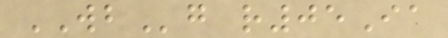WBg r05Ia
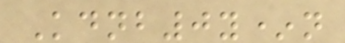Kdnb0y*n
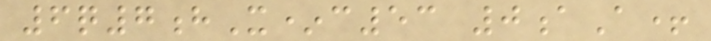6q7hX*c53 0aA+
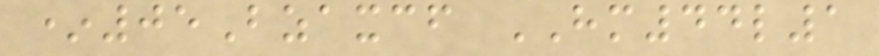*05Bzaxcf HM44l1
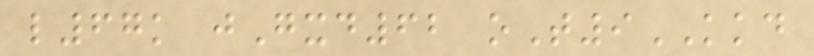l67k jGxd62 oT9KKD
